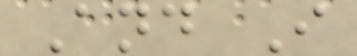And I
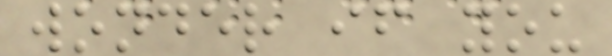wonder if you
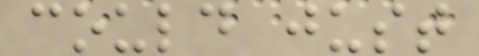could just
